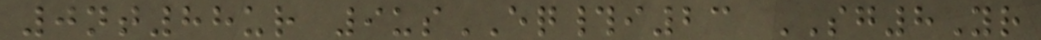0nt88ur 9usEQ#i23 SG8Yr
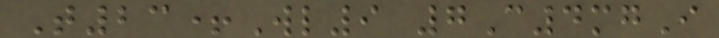T23+Wl9 7C4mgI
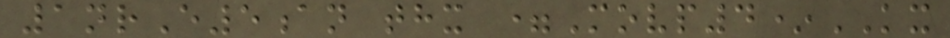1nrE5an thx =Movp4*KX
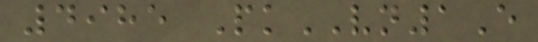4985 PkVN1E
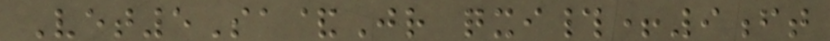Vet5Sa&Jr qxi#+9ft
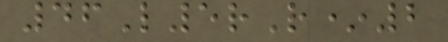46L5rR*2
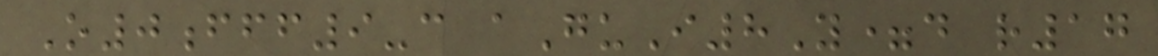O0fff9-c aGuI8Y=d r17
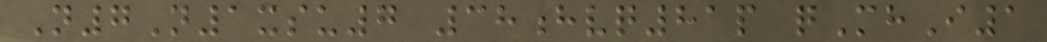N7N1xsu7 38hvq81p qMhI1
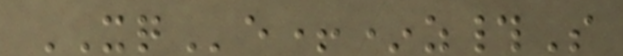XQe+*z#S
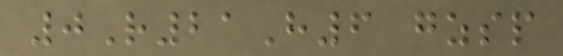0R21H6 gzsp
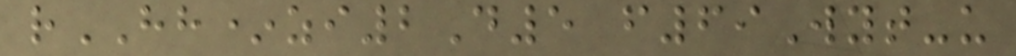rHH*zi2D5 f69Wyt-u
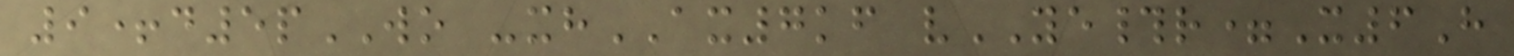9+d5pWO -xhAX7kf vYE#r=X6H
